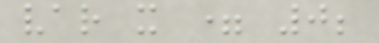var x = 0;
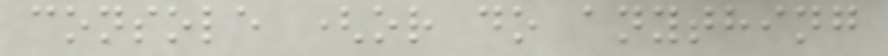console (or do anything
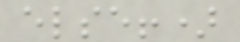else!)
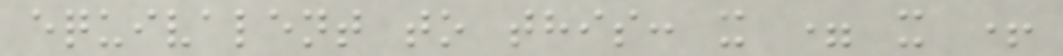equivalent to this: x = x +
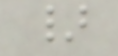}
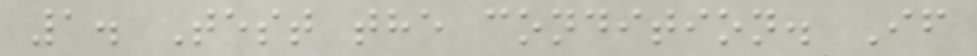1. Test the condition. If
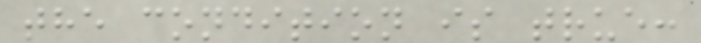the condition is true:
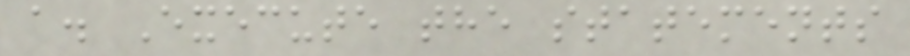a. Execute the statements
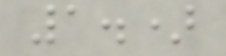1.)
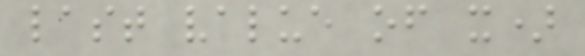last value of x)
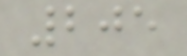205
